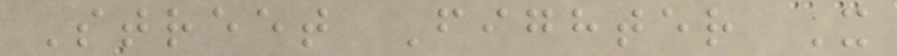Street Fighter X
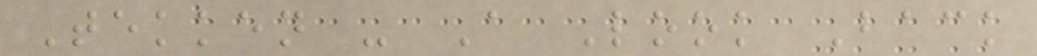Tekken - A Look Back
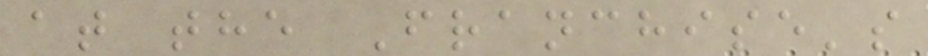at the Franchise's
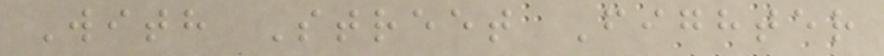With Street Fighter
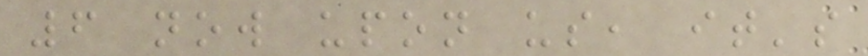6 now upon us, it's
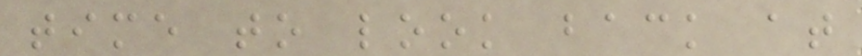time to look back at
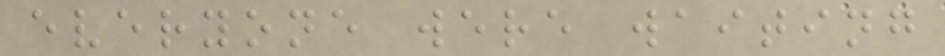everyone were waiting
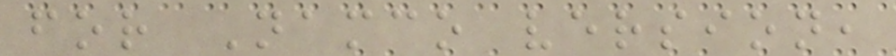for Namco version,
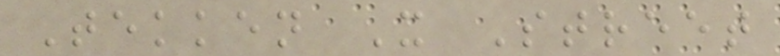Tekken X Street
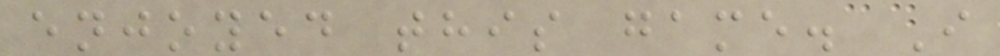enjoyed this game. I
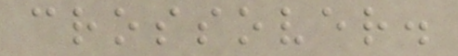crossover.
